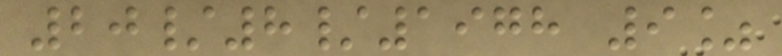20/8/1978 9%
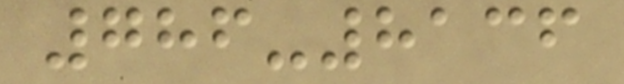786-8136
